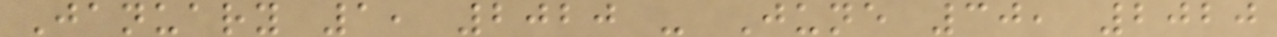January 1, 2020 - June 30, 2020
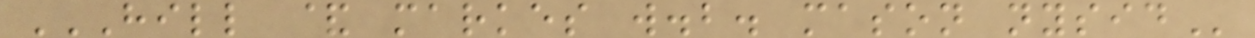HILL & MARKES W.B. MASON NYSID
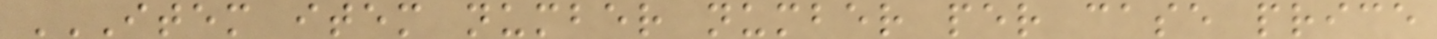ITEM ITEM NUMBER NUMBER PER CASE PRICE
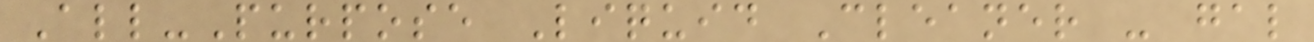All-Purpose Liquid Cleaner - gal
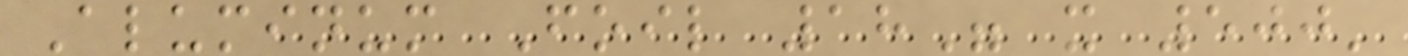Aluminum Foil 18" x 500'
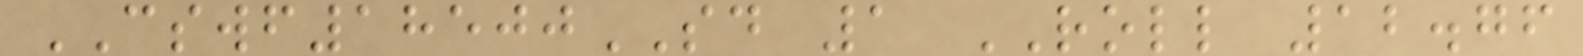CSWF18500SD 1 ROLL 12.76
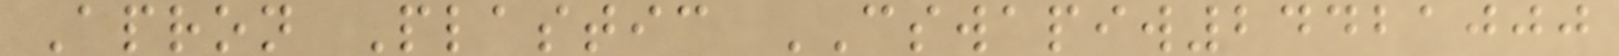Apron Plastic CSWAPIW24421000
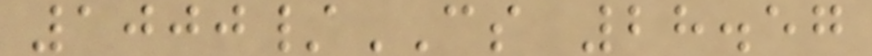1000/CS 28.57
